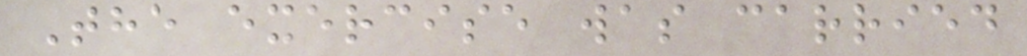The exercise was carried
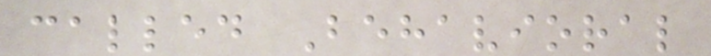called Behavioral
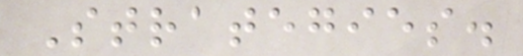Strategies.
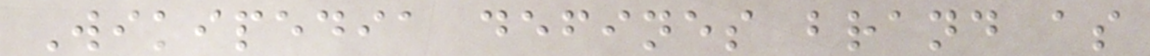Wikipedia defines brand as
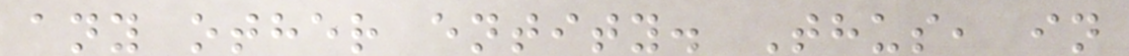any other entity. Thus, in
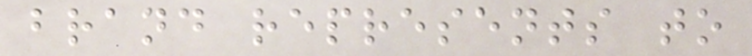brand represents to
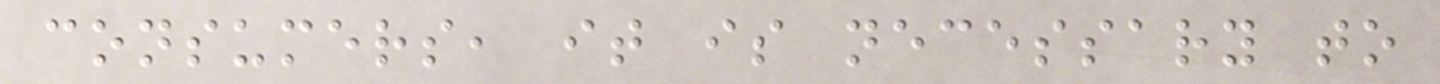consumers, it is necessary to
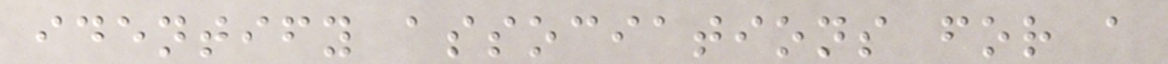identify associations for a
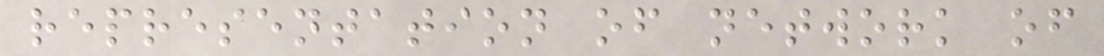representation of network of
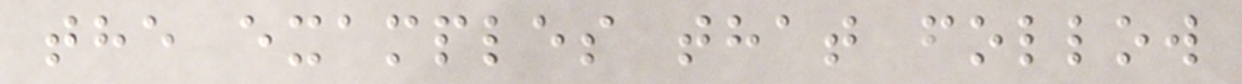the examples that follow
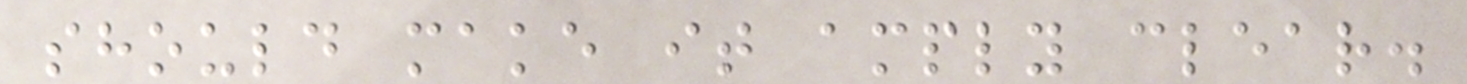should make it amply clear.
